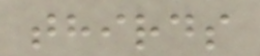thirds
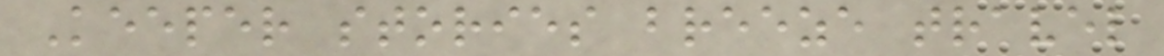Keeper stories breeze travel
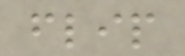flip
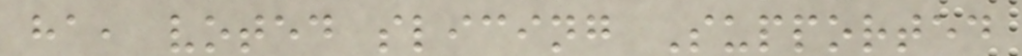ha, voted slicing Supported
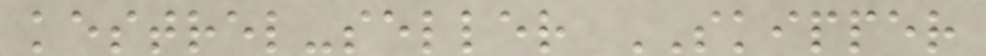kestrel-seller SKIPPER
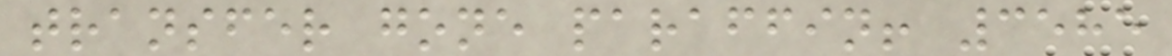transfer gone paraffin! 3585
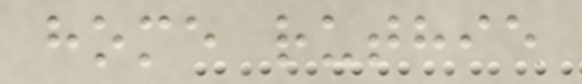home ruthie
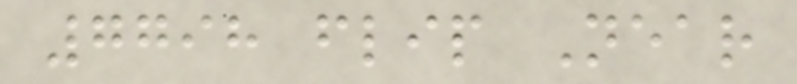7798 flip Near
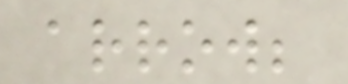arrow;
